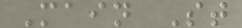Main St
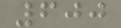600
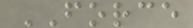FORCE
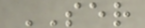SER
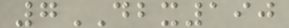7DBX190
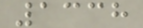1338
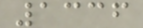1336
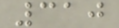310
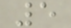5
